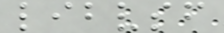libvsf
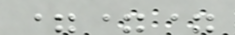===
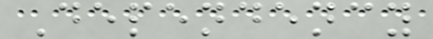Dependency
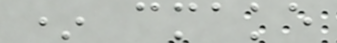* cmake
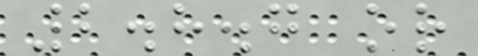2.8.7 or
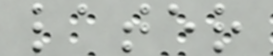later
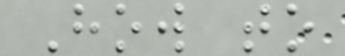How to
